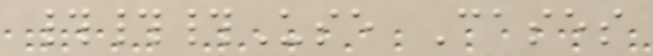###Use Cases
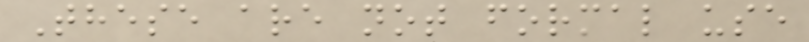These are not formal use
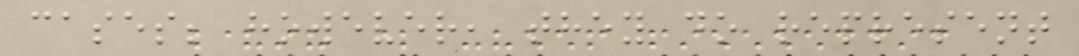cases; however, they do represent
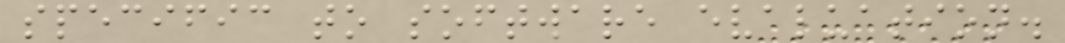specific to software evaluation.
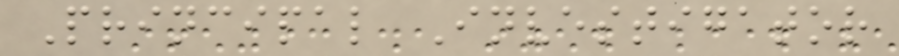Principal Investigator
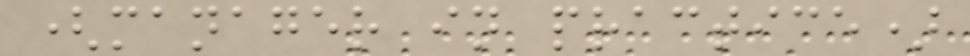(manager in practice)
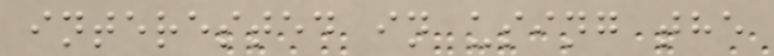interested in using the
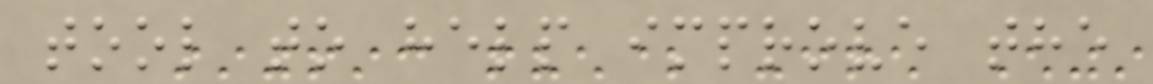tool to help improve the
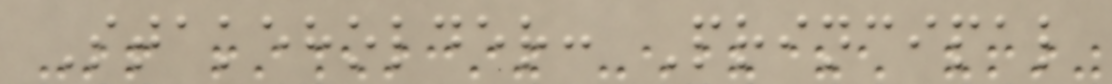Stakeholder: Principal
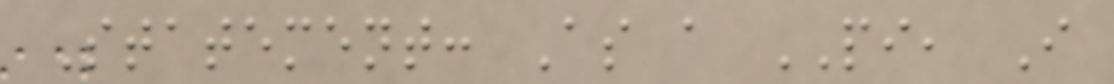Statement: As a PI, I
